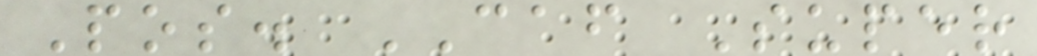Pos. CAF Super
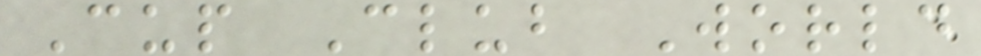Cup Club World
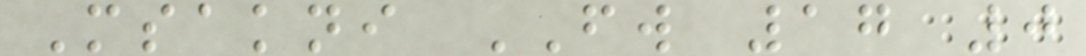Msakni FW 17 0
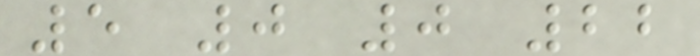5 0 0 22
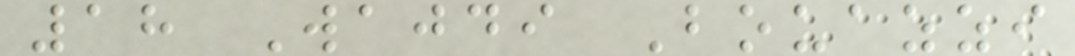18 Wajdi Bouazzi
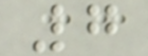7
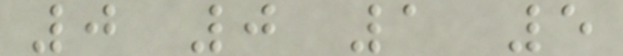0 0 1 5
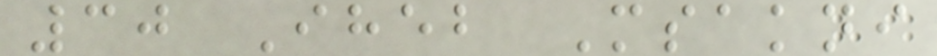30 Iheb Msakni
